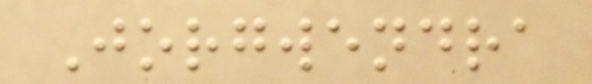Jorgwendra
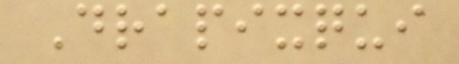Drapixqui
